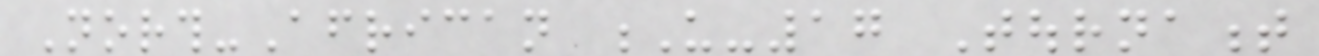North-African U-17 Tournament
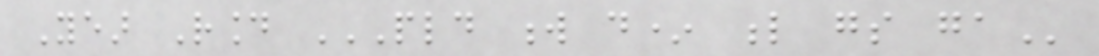Year Round PLD W D* L GS GA
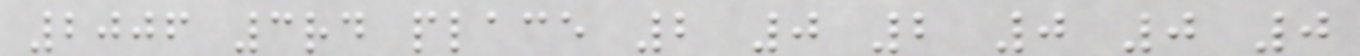2006 3rd place 2 0 2 0 0 0
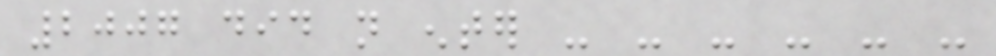2007 did not enter - - - - - -
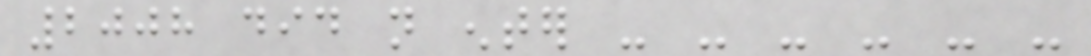2008 did not enter - - - - - -
